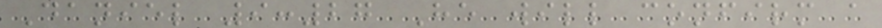Daniel 9:27 He will confirm a
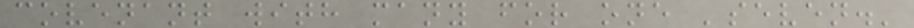covenant with many for one 'seven.'
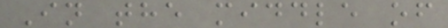In the middle of
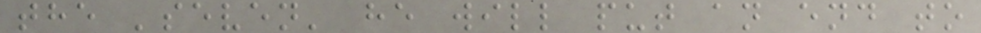the 'seven' he will put an end to
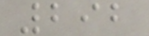292
